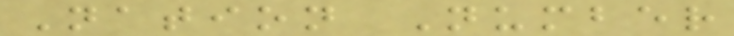Nation Number
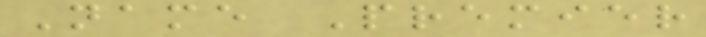Name Premier
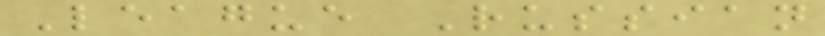League Russian
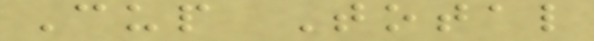Cup Total
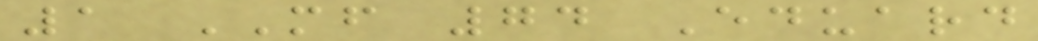1 MF 74 Eduard
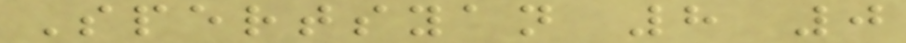Spertsyan 8 0
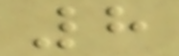8
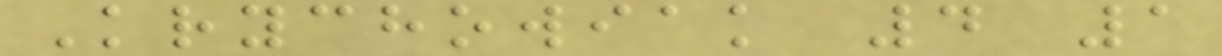Krychowiak 4 1
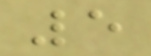5
